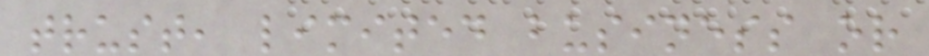trust, limited business or
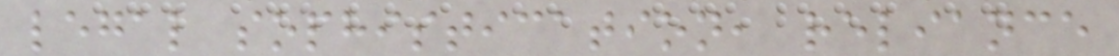legal sophistication, reliance
